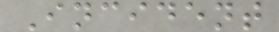Incident
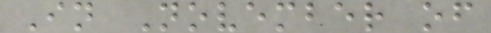In November of
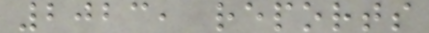2023, reports
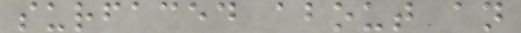surfaced about an
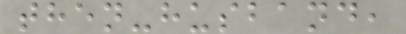then-husband,
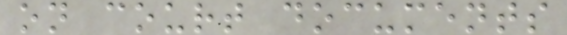on court documents
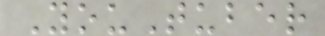YouTuber
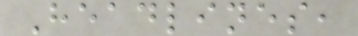Headlines,
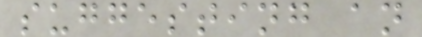suggesting an
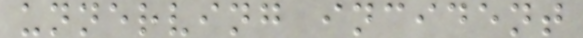unnerving incident
